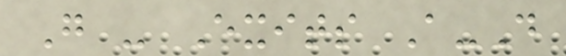G - Exits A-D
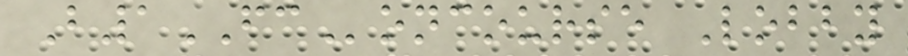B1FConcourse Lobby
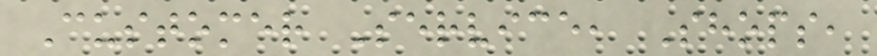Customer Service, Shops,
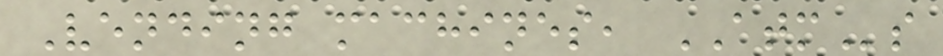Vending machines, ATMs
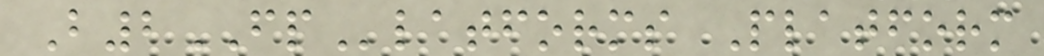B2FPlatforms Platform
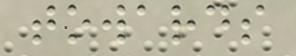towards
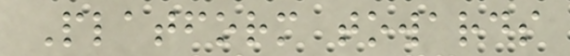Platform towards
